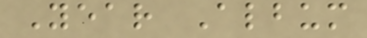Year Album
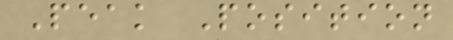Peak Position
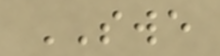SWE
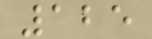125
